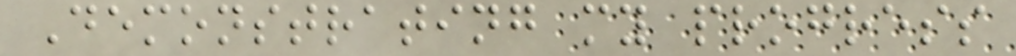Demonstrating my progress
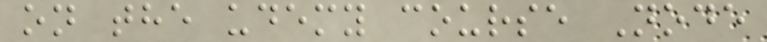on the udemy course Node
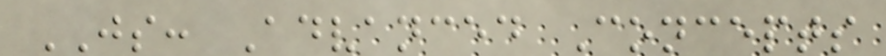JS: Advanced Concepts
